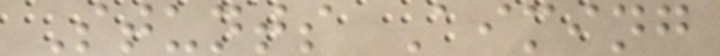Stunts Aiming
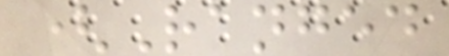(Ranged
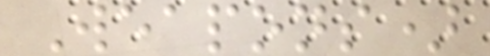Weapons)
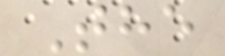The
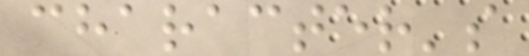character's
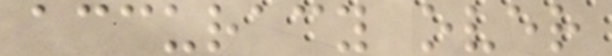accuracy over
